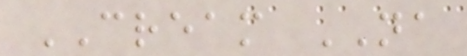CREAM NA
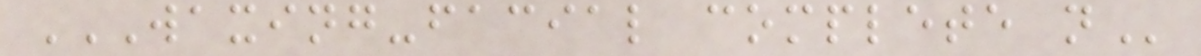WAXING-FACIAL COMPLETE N
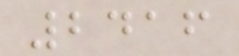2416
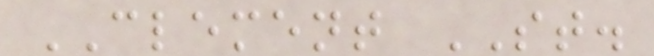CLEMENT ST.
